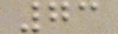73
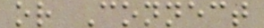or Connect
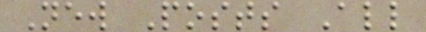New Posts All
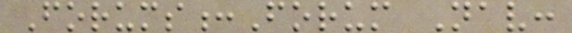Forums:Forum Nav:
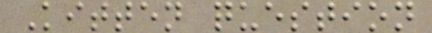Kitten question
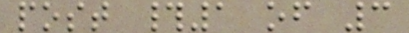post #1 of 3
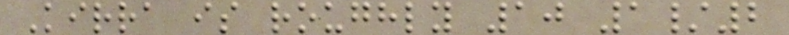Kirra is roughly 10 1/2
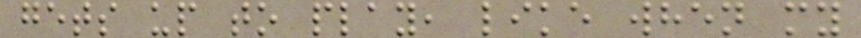gets up to play, like when my
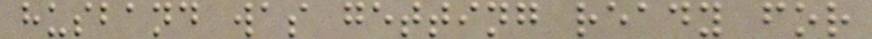husband was getting ready for
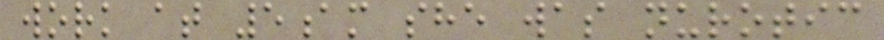work at 5am she was nurotic
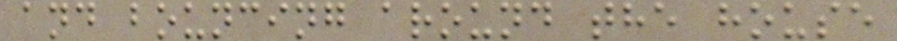and bouncing around the house
